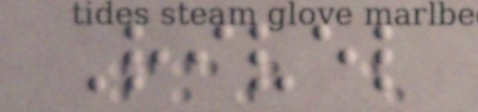Rivel
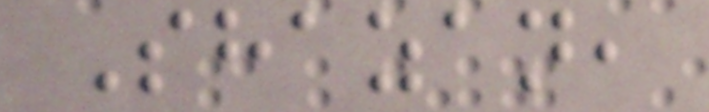Shazan,
